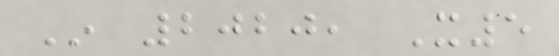In 2020, X5
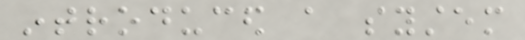introduced a system
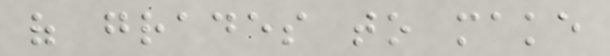of grades to make
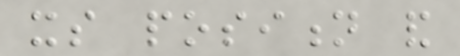its position and
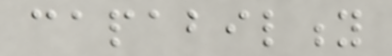capability
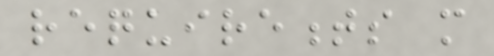requirements more
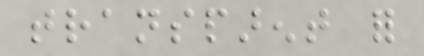transparent for
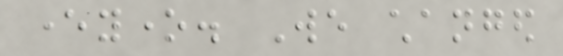everyone. We changed
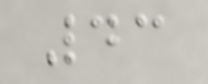43
